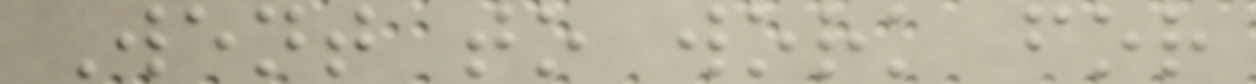Went to work for
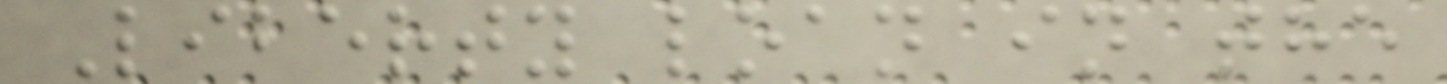Liberty loan in the
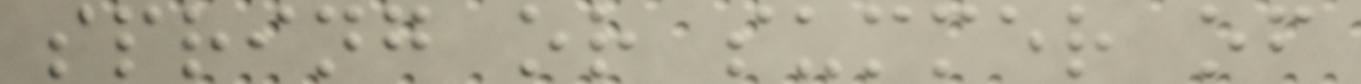spring or summer of
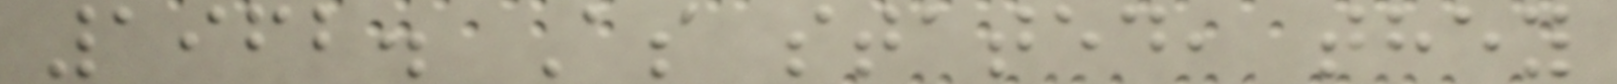1962. As stated, they
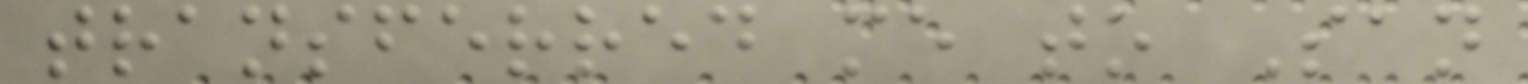transferred me to San
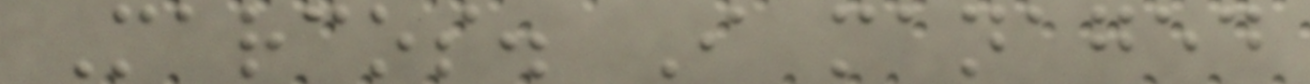Marcos. I managed
